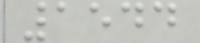1544
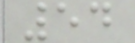54
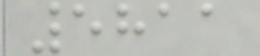5811
